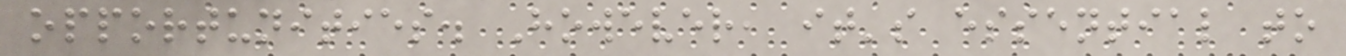opportunities. However, it's essential to
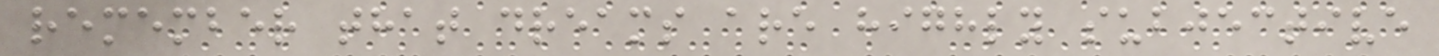remember that dreams are highly subjective
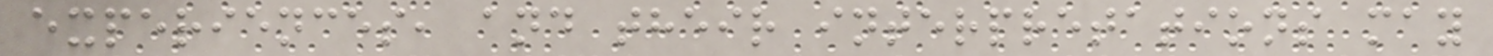experiences, and their interpretations may
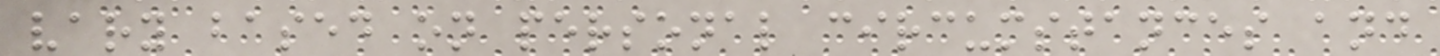vary based on personal circumstances and
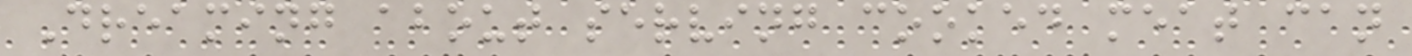Dreaming about serving cooked meat can
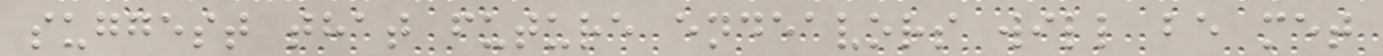suggest that future endeavors will be met
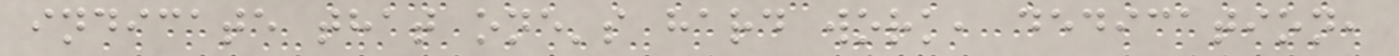indicate that one's hard work, dedication,
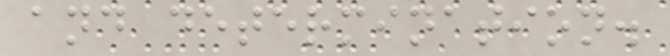and determination.
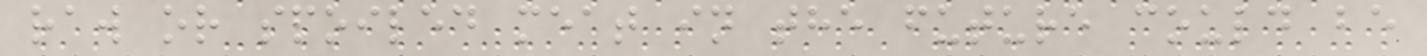raw or spoiled meat in the future could be
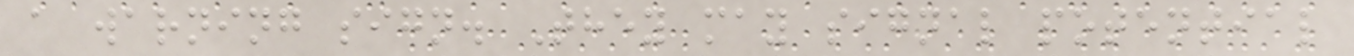a warning sign. They may signal potential
